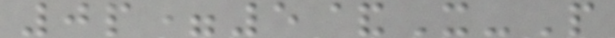0p=5&X-P
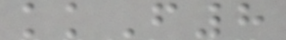kkF8
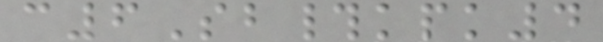c6Sb#kpk4
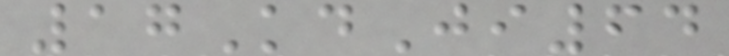17KdJi64
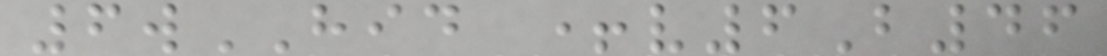6wHID +v6B46
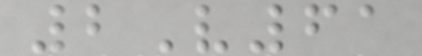2V61
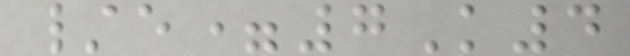/e=7K4
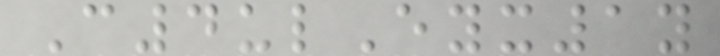C4ulEyx1y
